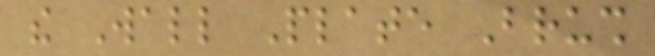the Wall Plate Brush
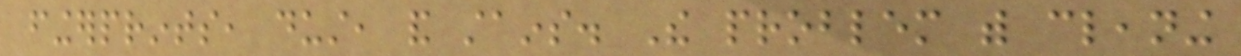fingerprints, dust, and stains. The problem with cleaning
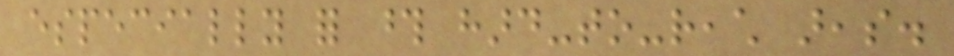especially for those hard-to-reach areas.
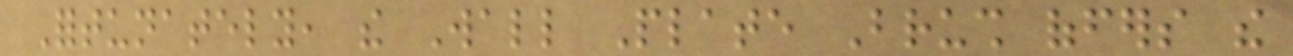Fortunately, the Wall Plate Brush offers the
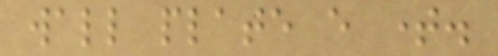wall plate every time.
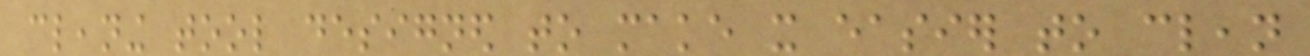cleaning tool designed to make it easier to clean
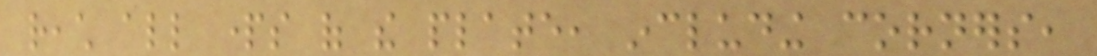reach all parts of the plate, including corners,
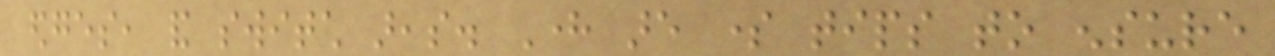edges, and switch areas. Here are some tips to ensure
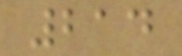214
